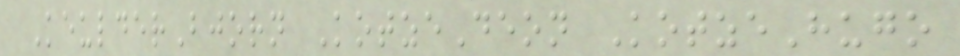KeulderBjorn KotzeDeon KotzeHugo
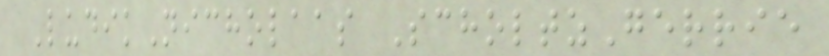LudikNicholaas ScholtzGerrie
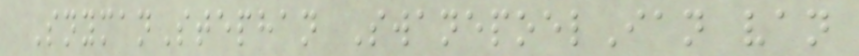SnymanStephan SwanepoelIan van
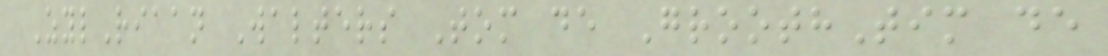ZylRiaan Walters Tom de GroothTim de
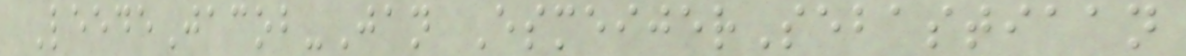LeedeJacob-Jan EsmeijerSebastiaan
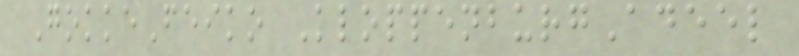GokkeFeiko KloppenburgAdeel
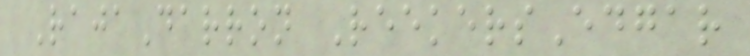RajaDarron ReekersEdgar
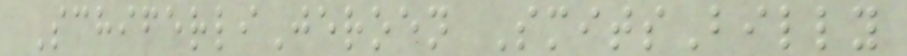SchiferliJeroen SmitsBilly
